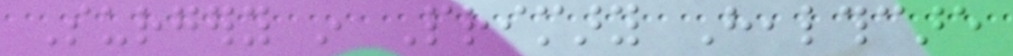Surgery in Primary Healthcare
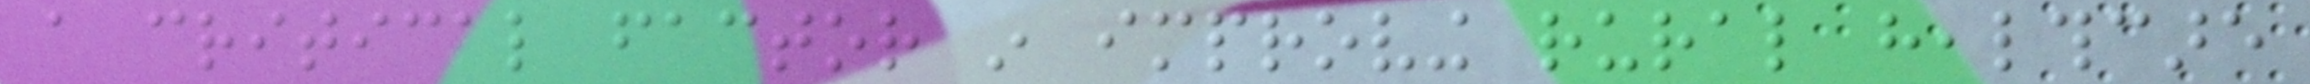a critical factor in improving rural healthcare
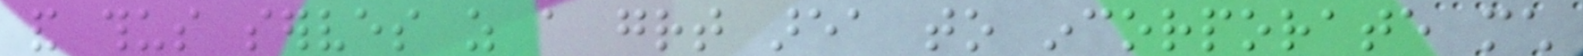and thus serves as a great area to incorporate much
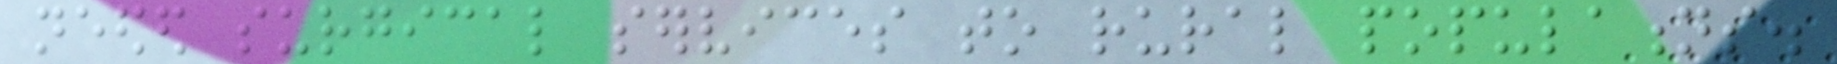needed surgical services to rural populations.
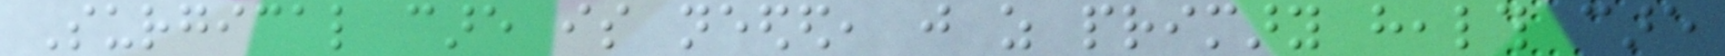Surgical care is needed, just as primary health care
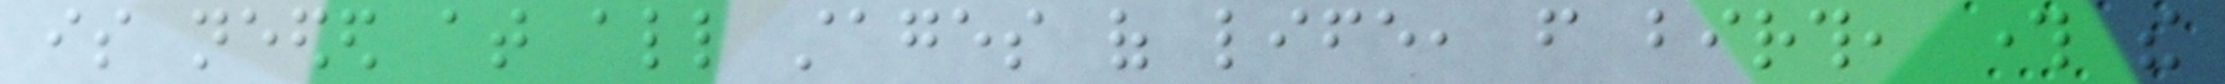is needed at all stages of life, from birth, through the
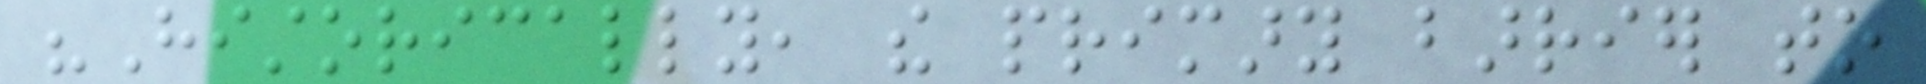"Historically, the primary barrier to
